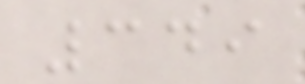349
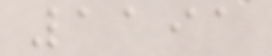1191
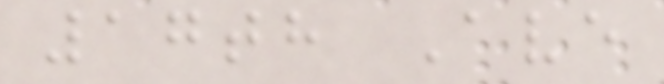17th Ave
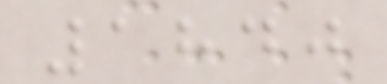1840
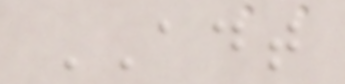ADT
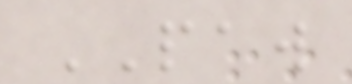PAW
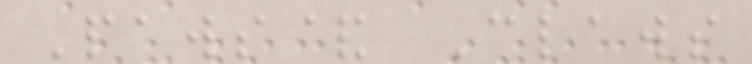Paws& Claws
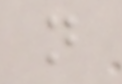n
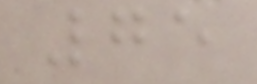75
